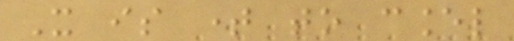It is time to cancel
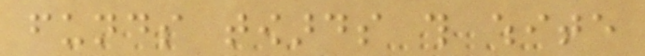funds towards this white
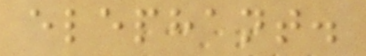elephant.
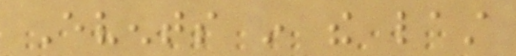Events in the last
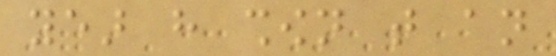year have shown that an
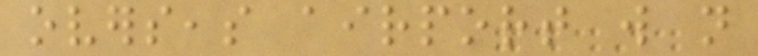overseas airport will not
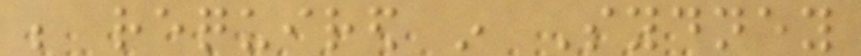be required in Sydney
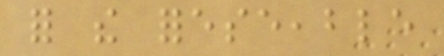for the foreseeable
